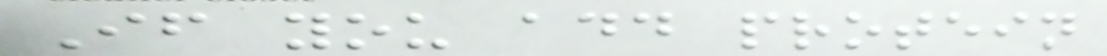If you add protein
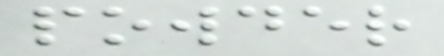powder
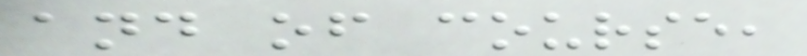and of course,
